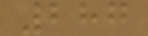287
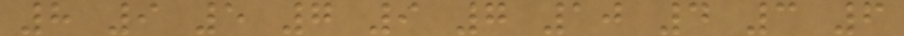8 9 5 7 9 7 10 4 3 6
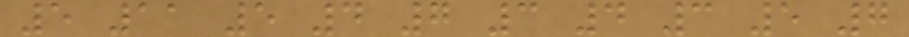5 11 5 4 7 3 4 3 5 7
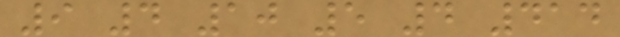9 4 10 5 4 414
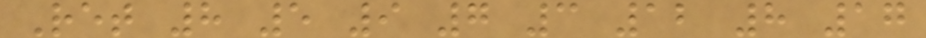Ret 8 5 9 7 3 12 8 17
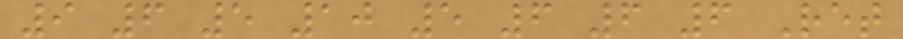9 6 5 10 5 6 6 6 Ret
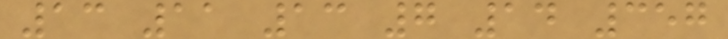13 11 13 7 14 357
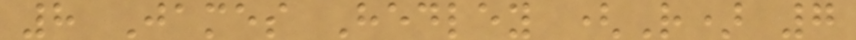8 James Hedley (R) 7
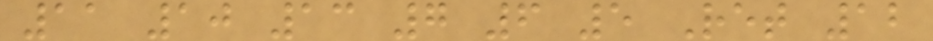11 10 13 7 6 5 Ret 12
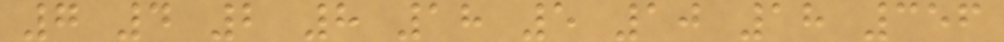7 4 2 8 18 5 10 18 356
